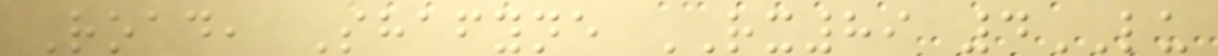Road, Shafyne RX89 4LU
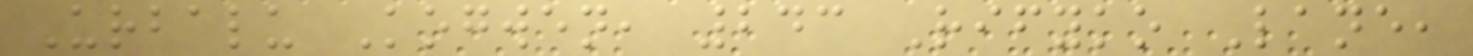Urbalu Kogwen, 243 Rifyko Lane,
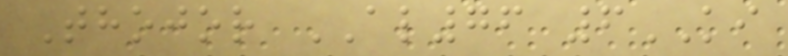Thojor AL76 6KI
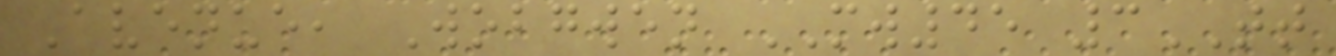Avenue, Wobgwen MW45 3TT
